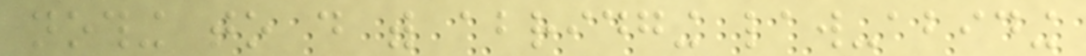nothing to do with abridging law-abiding
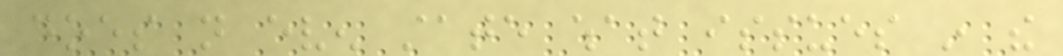does not even state what issues in the
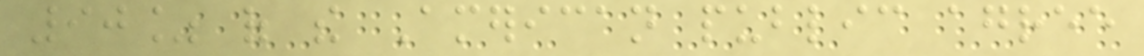90% of the American public agree
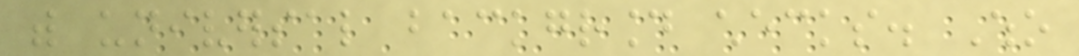with universal background checks. Who
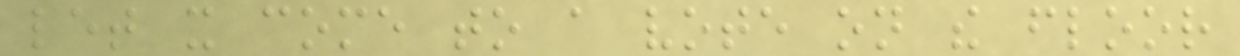let it come to a vote on the floor
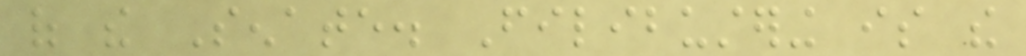of the Senate. Filibustering is the
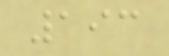193
